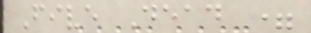Five Dead =
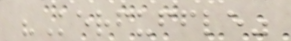"Kerfuffle"
